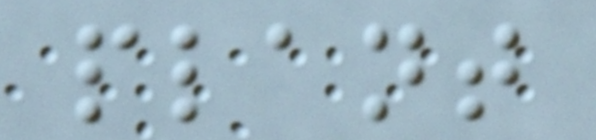plant
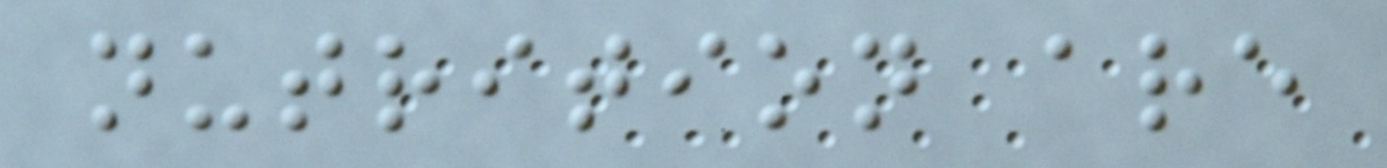nutrition are
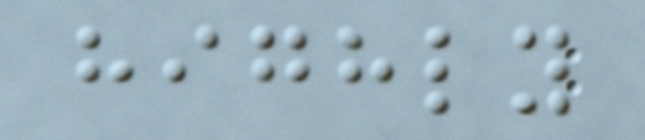highly
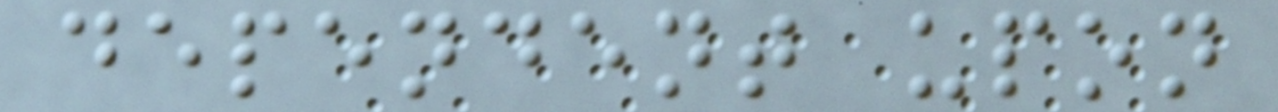dependent upon
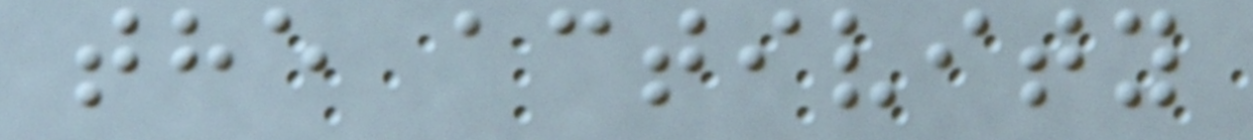the activity
